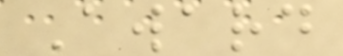Award
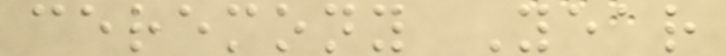ceremony Year
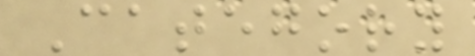Category
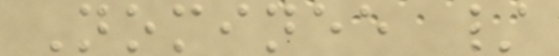Nominee /
